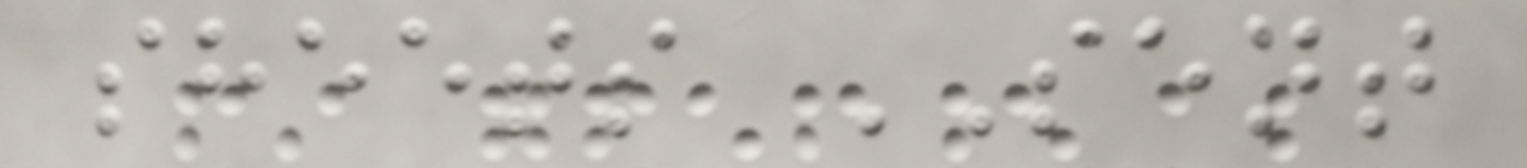sheets SENT
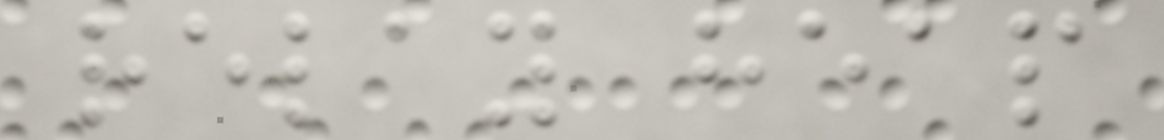relay heap
